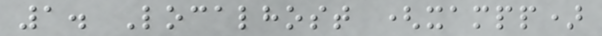1. Localhost (xampp)
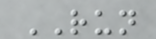RUN
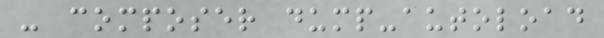- composer dump-autoload
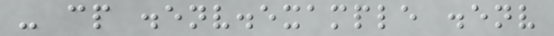- cp .env.example .env
